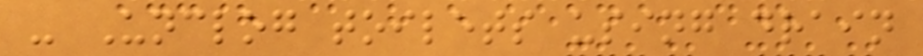- Unclog toilets using drain
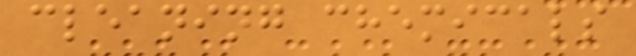cleaning chemicals
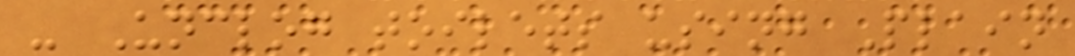- Unclog toilets using Plain
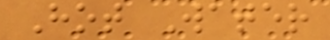Hot Water
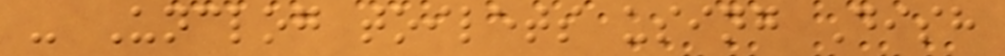- Unclog toilets using Dish
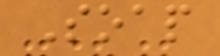Soap
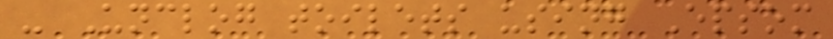- Unclog toilets using Epsom
